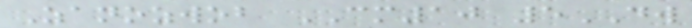Zanozwob CM10 5DW
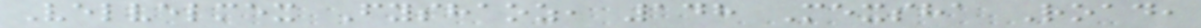Velvelmex Fyshaoz, 148 Mexsha Road,
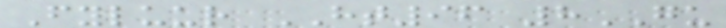Fyluur HT96 8GU
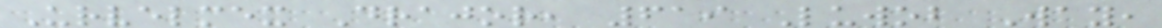Urvelmex Drajor, 619 Luwob Way,
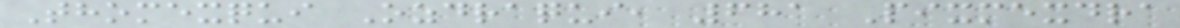Thomexqui Ozdraqui, 681 Pixmexdra
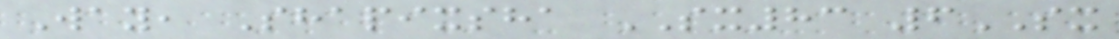Way, Shapixsha SX83 6SX
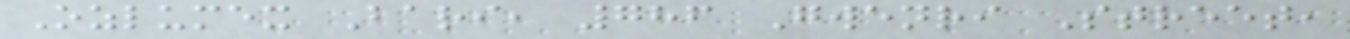Ozlumex Bari, 786 Gwenri Street,
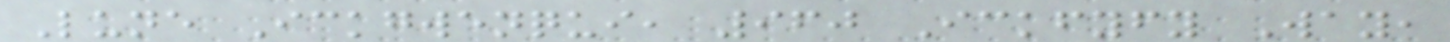Lune Ickgwenqui, 960 Ickfyfy Way,
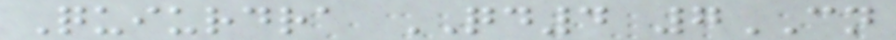Quiurdra QD4 7CN
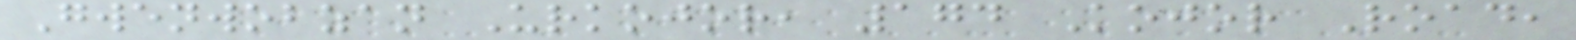Gwenwobzan Urkojor, 174 Kojor Road,
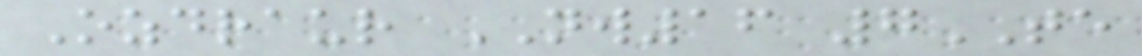Ozdraur NW16 7TE
